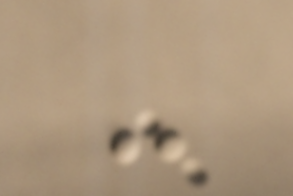-
